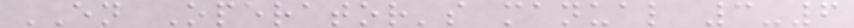EN Operator's manual 3-6
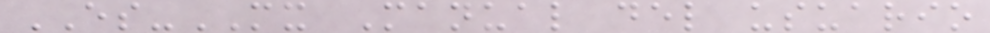ES-MX Manual del usuario
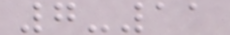7-11
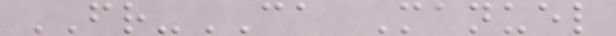FR-CA Manuel
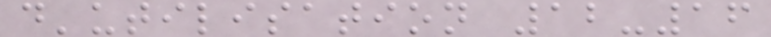d'utilisation 12-16
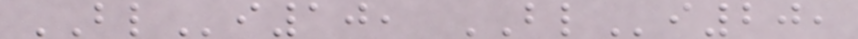BLi10, BLi20,
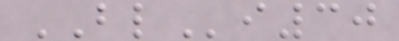BLi30
